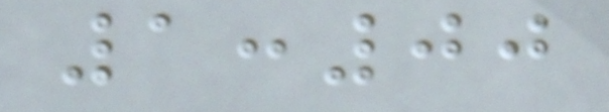1:00
